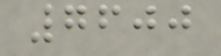7600
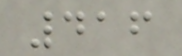416
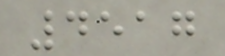4517
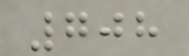708
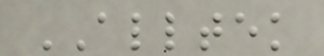ALLTEK
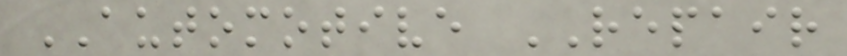AUTOMOTIVE REPAIR
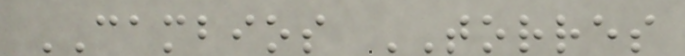CAMBIOS TORRES
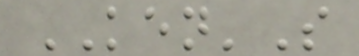KEN'S
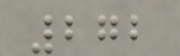272
